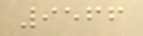9566
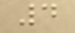4
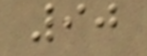90
